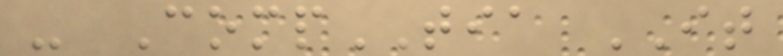- CompTIA IT
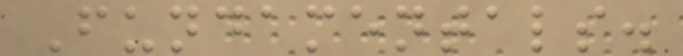Fundamentals.
